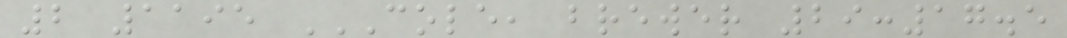2 1195 COLE, BREWER 29:17.5
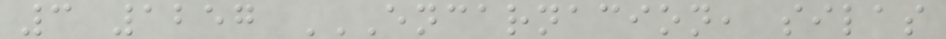3 1257 ENCARNACION, SILAS
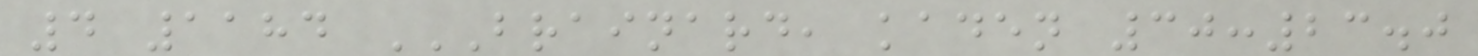4 1184 BRAINARD, KADEN 30:23.0
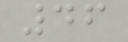46
